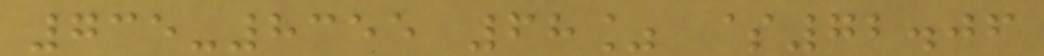735-8355 68% $72.06
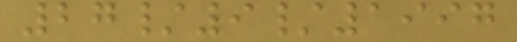27/9/1997
